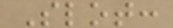Slot:
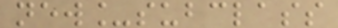new_subclass
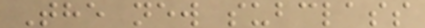The new subclass
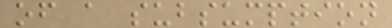of a subsumption
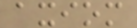axiom
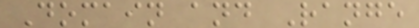Domain and Range
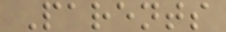Parents
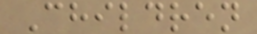Children
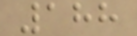188
